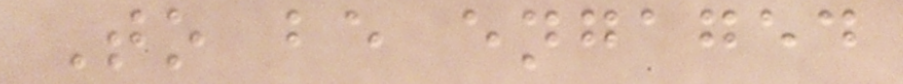To be engaged
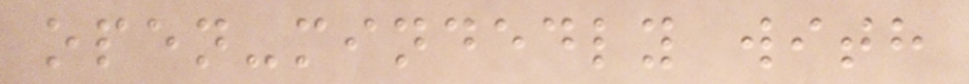open-mindedly with
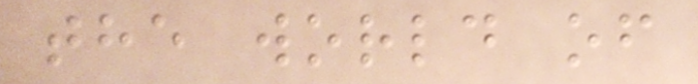the world of
